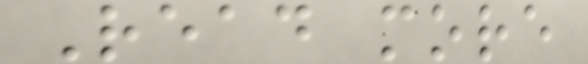Read more
